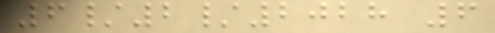6/2/2028 6
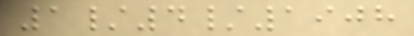1/4/1908
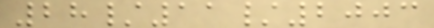28/11/2003
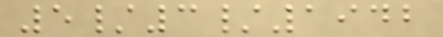5/3/1942
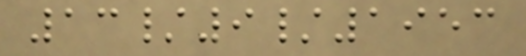13/9/1953
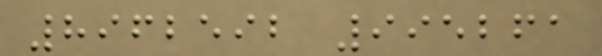8962592 995261
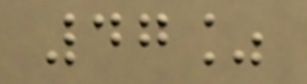47%
